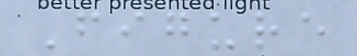Figure
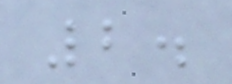2.
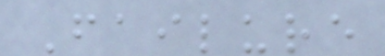Failure
